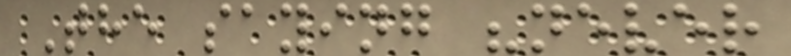The saying "never
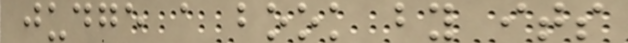judge a book by its
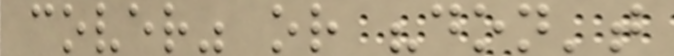cover" or "don't
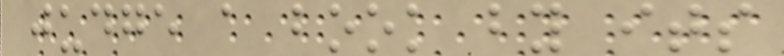judge a book by its
